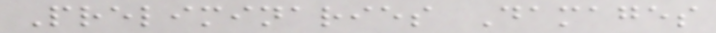Preliminaries Damages
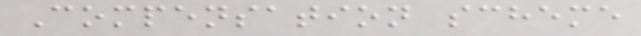Compensation scheme
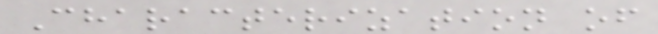Characterization of
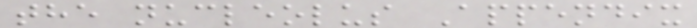the nucleolus Appendix
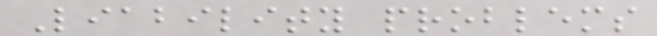Liability problems
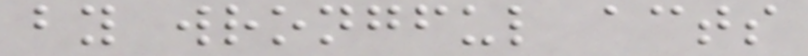by wrongful acts
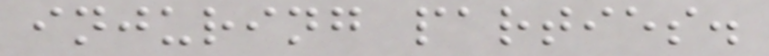injuring parties.
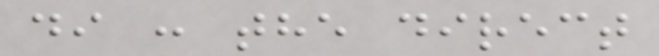di : the direct
